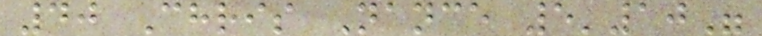40 Chris Nance 5'10"
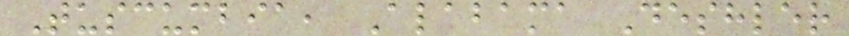Tuscumbia, Alabama Deshler
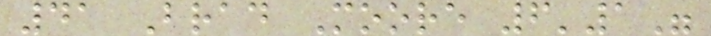41 Brad Moore 6'1"
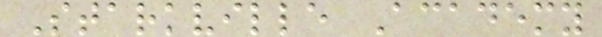Starkville Academy
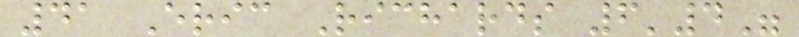41 Eric Richards 6'4"
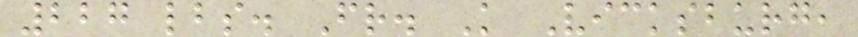227 lbs. Fr. K Vicksburg,
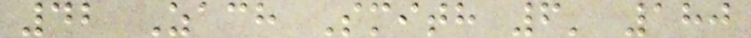42 Zach Smith 6' 180
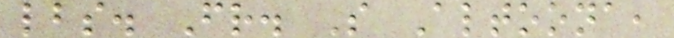lbs. Fr. S Altoona,
